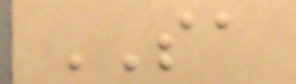SA
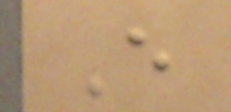E
